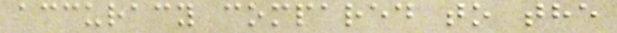accuracy compared to the
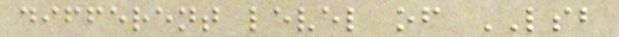different level of LSB
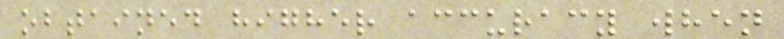obtained higher accuracy when
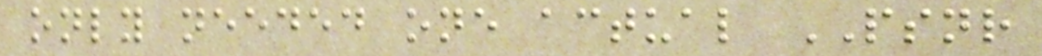only needed one actual PSNR
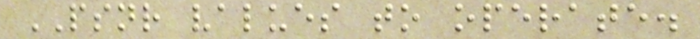PSNR values to operate.
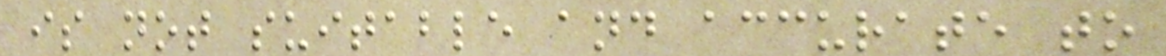is not suitable and accurate to
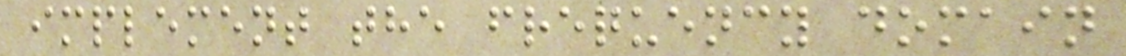implement the frequency domain
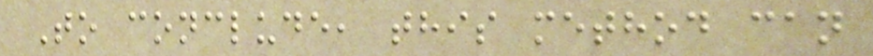To conclude, this method can
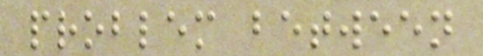problem between
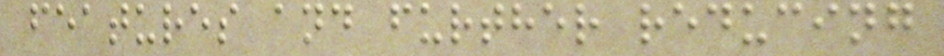features and further reducing
